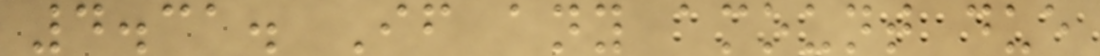4.31. If any amount due
